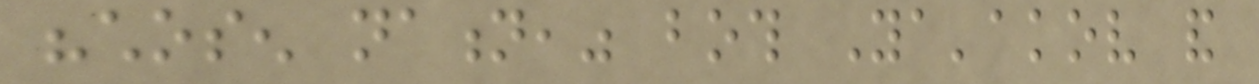"chosen nation," both Ya'akov and
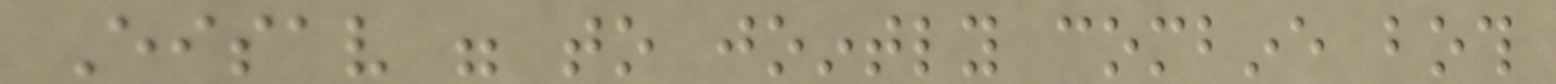Eisav were to jointly combine both
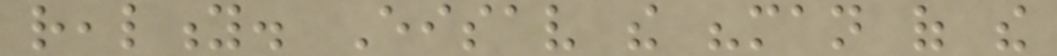reality. Eisav the "man of the
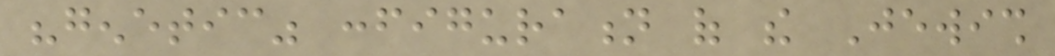"genetic" configuration of the Jewish
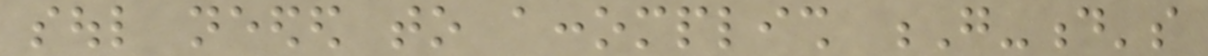soul needed to accomplish G-d's
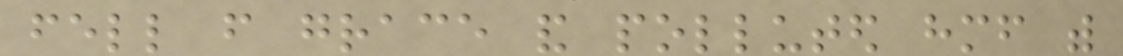fell from grace and polluted himself with
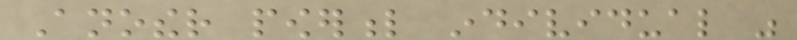Another powerful individual was
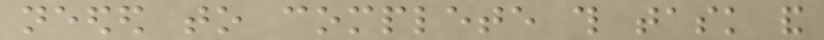needed to complete this task and
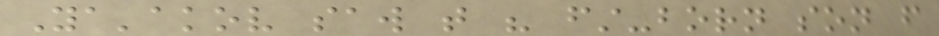Ya'akov saw that his first-born son from
